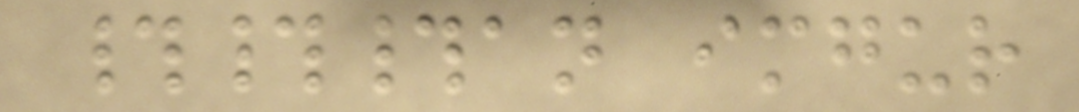###an imgur
